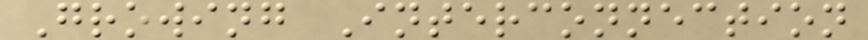Growing Interconnection
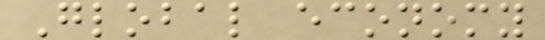Global economy
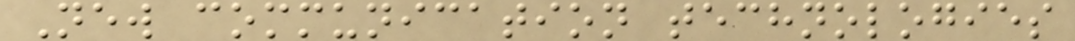New communication technologies
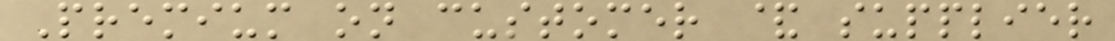Premium on customer & supplier
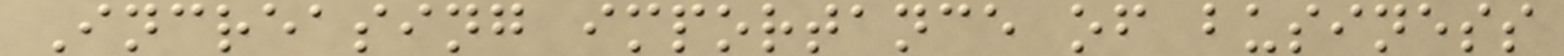Increasing importance of business
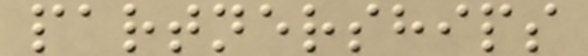partnerships
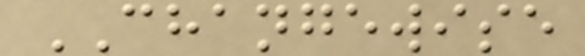CHANGEWISE
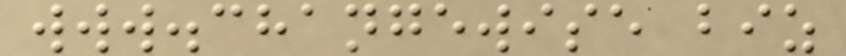www.changewise biz
